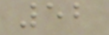52
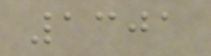1301
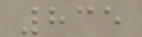835
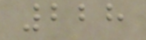228
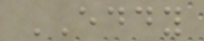EDDY
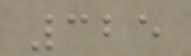325
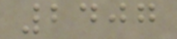2407
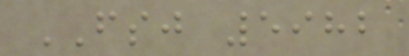FSJ 5982
